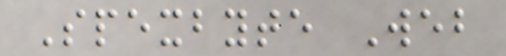Spexbyte Web
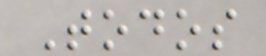Todos
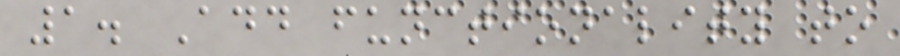1. Add functionality to
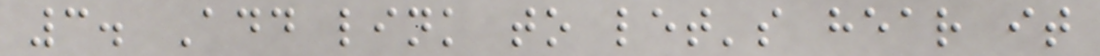3. Add link to let's hear it
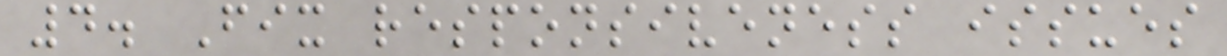4. Fix responsiveness issues
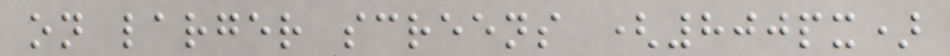on larger screens (800px)
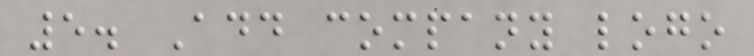5. Add company logo
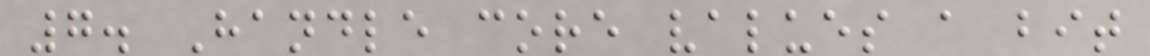7. Handle core values a bit
